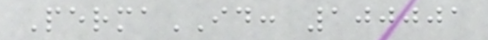PermaID: 100001
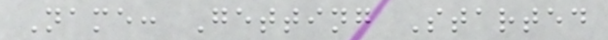Name: Getting Started
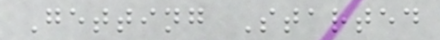Getting Started
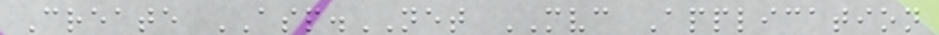Create ASP.NET MVC Application
